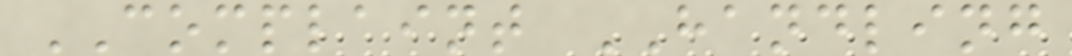COMPLAINT HANDLING
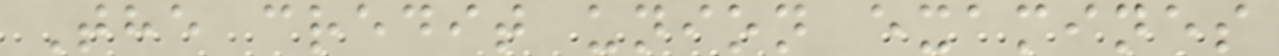The credit union examines
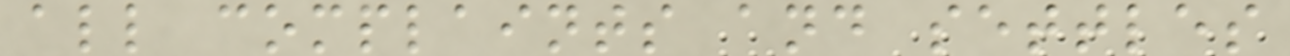all complaints and settles
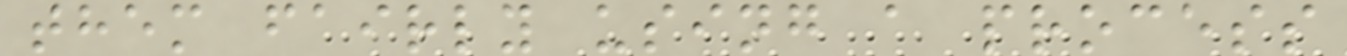them fairly using a process
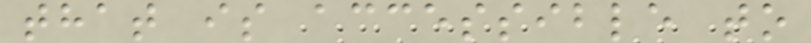that is accessible to
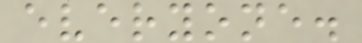everyone.
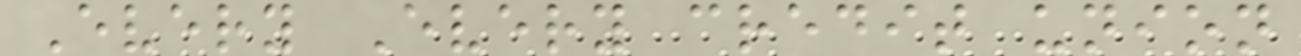Every Every credit union
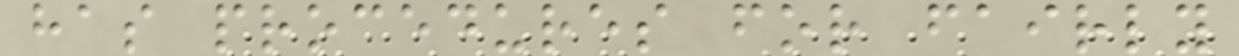has procedures for fairly
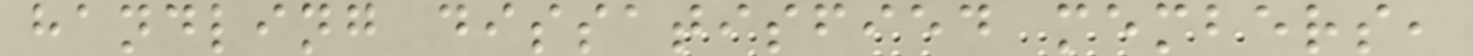handling dissatisfied members,
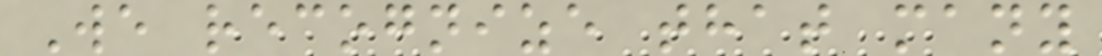We recognize that many
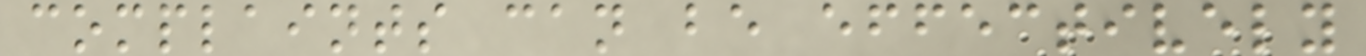complaints can be effectively
